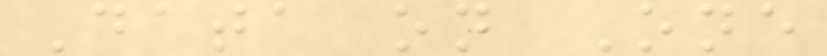Data on One
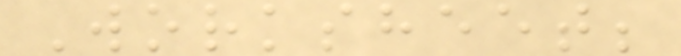Worksheet;
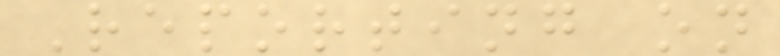Reporting on
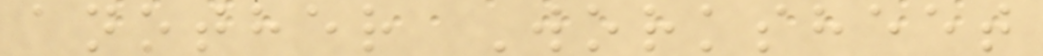another Worksheet
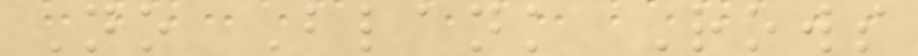No Blank Rows
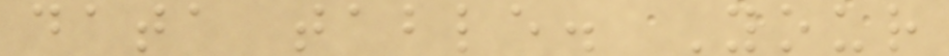data table. Your
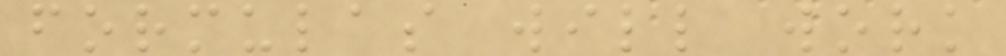formulas will work
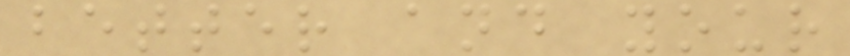better and your
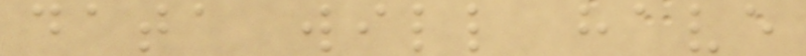data will have
